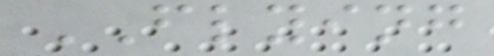FLYING
